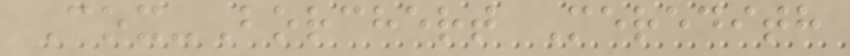Cox-Borchert Meredith
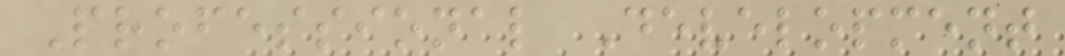Professional Development
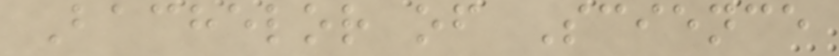Bachelor of Science
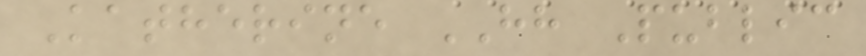Katherine HH Public
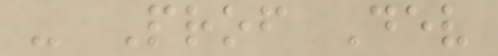- Prof Dev
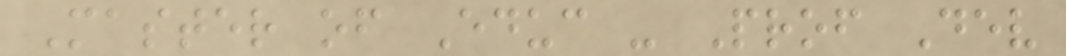Master of Educ - Prof Dev
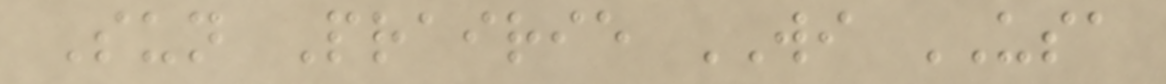Sun Prairie WI USA
